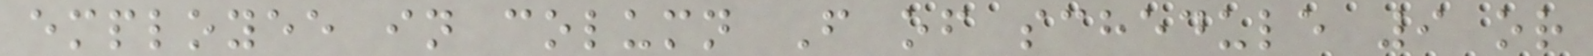employee in column F of schedule 9 or
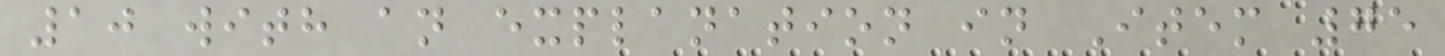10 with an explanation in Item 75
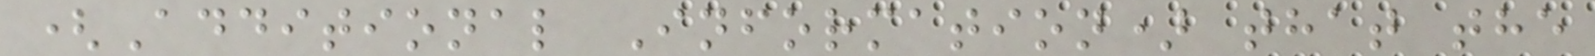(Additional Information) that the
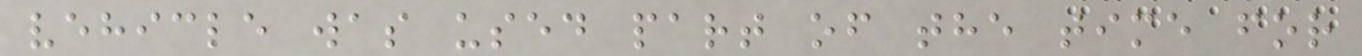vehicle was used part of the time for
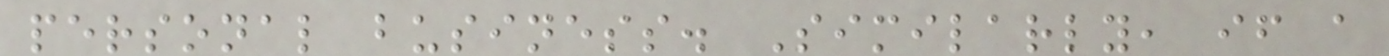personal business. Similarly, if a
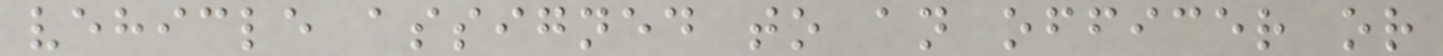vehicle assigned to an officer or
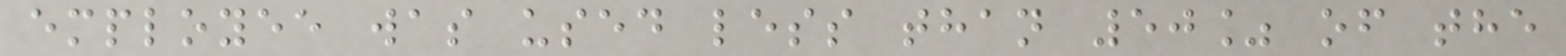employee was used less than 50% of the
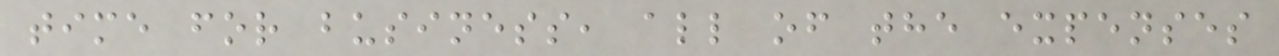time for business, all of the expenses
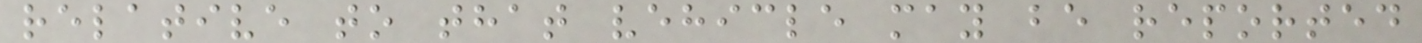relative to that vehicle may be reported
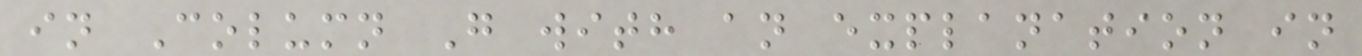in Column G with an explanation in
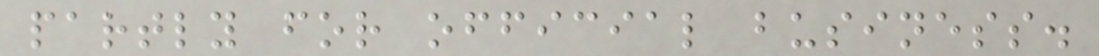partly for official business.
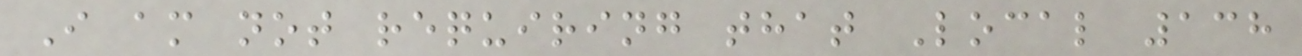I am not requiring that Local 138
